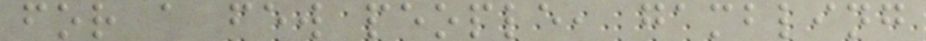for a few people, gambling
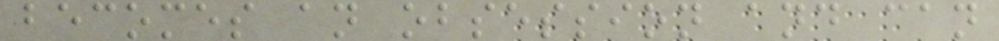becomes an obsession and can
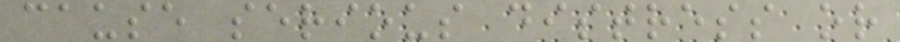cause serious distress or
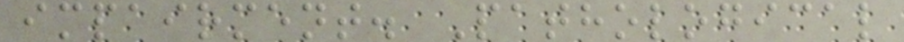impairment. Pathological
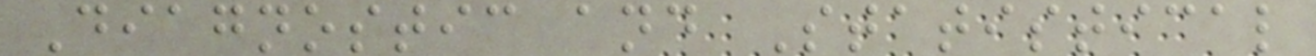Diagnostic and Statistical
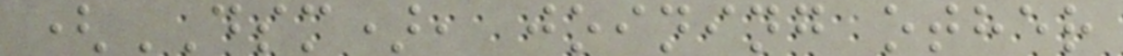(DSM), joining other
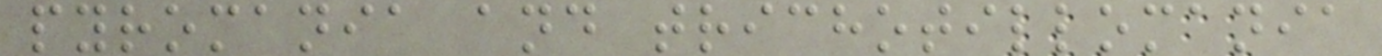pyromania and trichotillomania
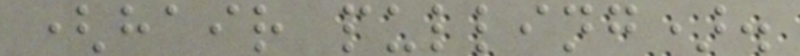(hair pulling).
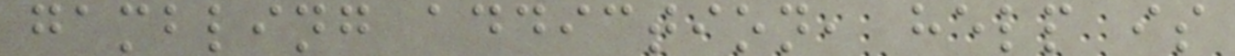gambling addiction, help is
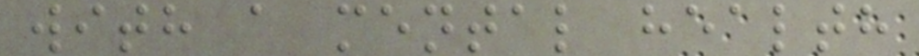with a mental health
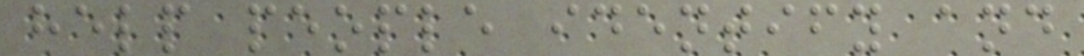help people identify and
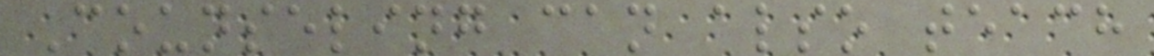Counseling can also teach
